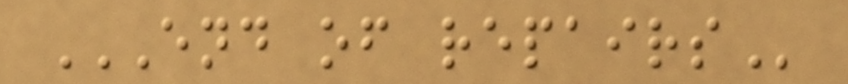END OF REPAIRS
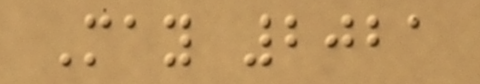May 2021
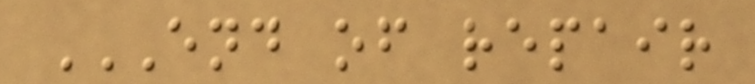END OF REPAIR
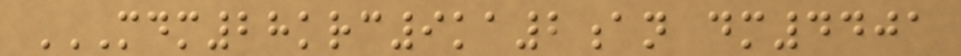MDM28KRC9KA2AN DM4401
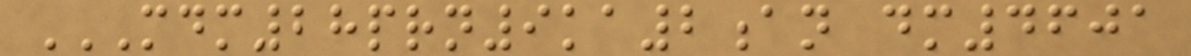MDM28PRN9KA2AN DM4601
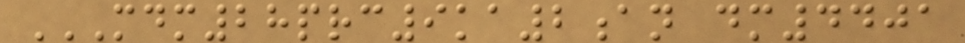MDM28PRC9KA2AN DM4401
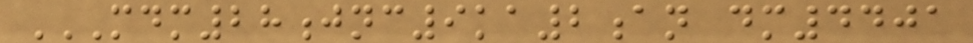MDM28JNC9KA2AN DM4401
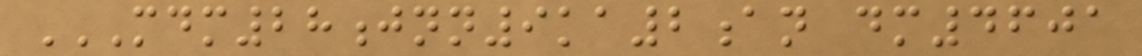MDM28JNN9KA2AN DM4601
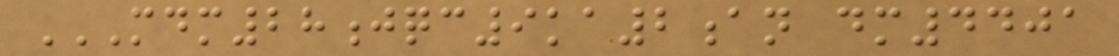MDM28JQC9KA2AN DM4401
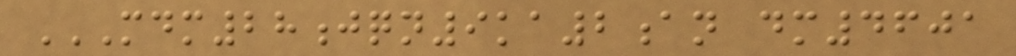MDM28JQN9KA2AN DM4601
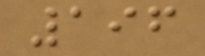196
